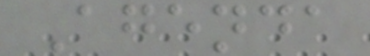Agenda
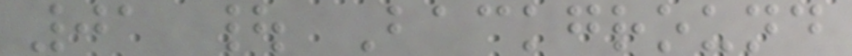01 | Background
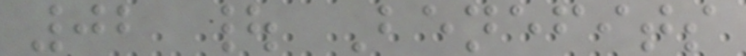02 | Benefits
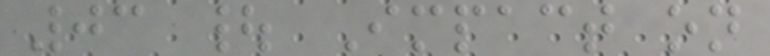03 | Impact on
